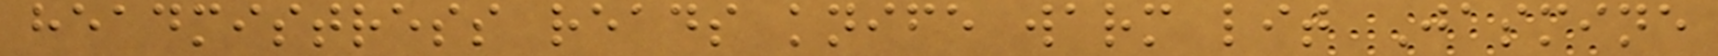headmistress reads knife warm lit Jasmine
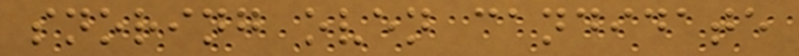snoring oven candidate
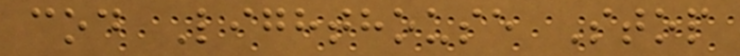cod Lighthouse Stop
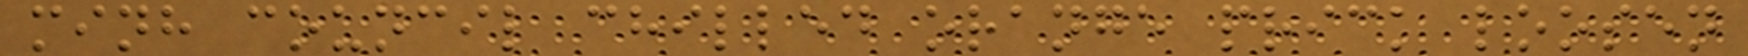minh council chilled orange prick loosen
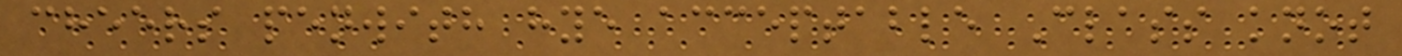cheers penwith hye acceptable Class knot
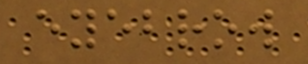eyebrow
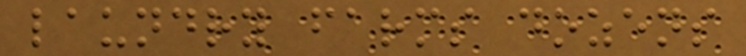laundry farms dozens
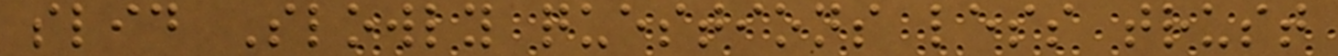slid Slowly questions less trust
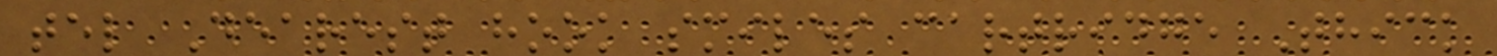tel Dearest hook smiles cartridge Thick
